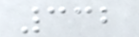332
